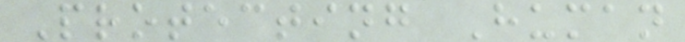Protecting Human
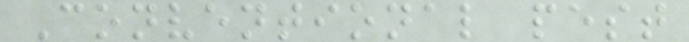Conventional pest
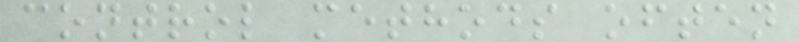control methods often
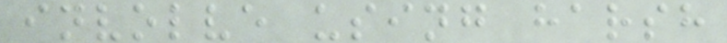involve using harsh
